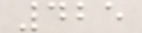425
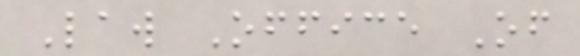Law Office Of
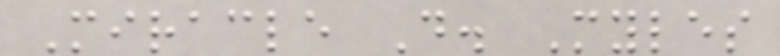Miracle D. Myles
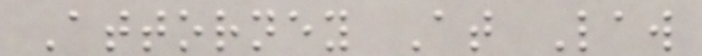Attorney At Law
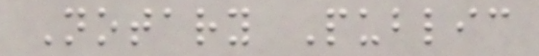Notary Public
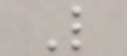L
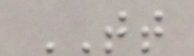TT
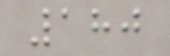180
